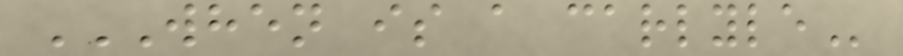WHEN IS A CARLYLE
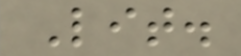Lit.
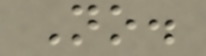No.
